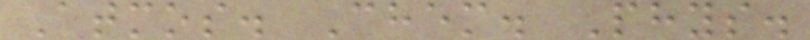Atmos. Chem. Phys.
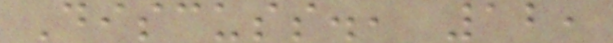Discuss., 12,
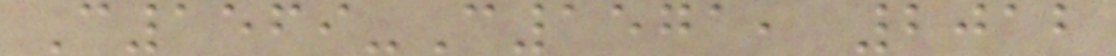C1569-C1571, 2012
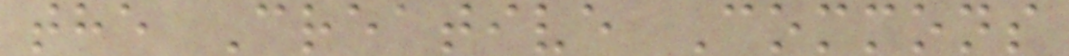the Creative Commons
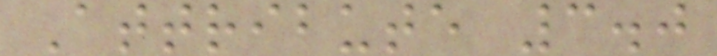Attribute 3.0
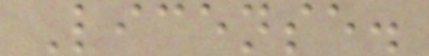License.
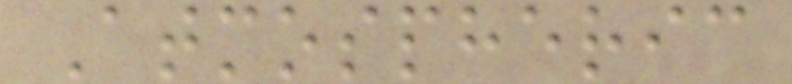Atmospheric
